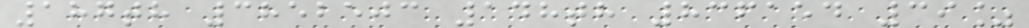187th 3852503 148th 836154 39%
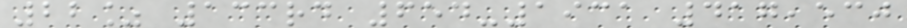22% 133rd 654-1931 417,530
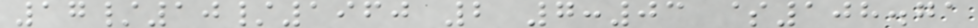17/10/1960 2 7:03 $108.71
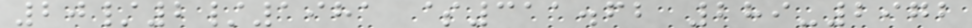20/2/1981 $311.62 289-2972
